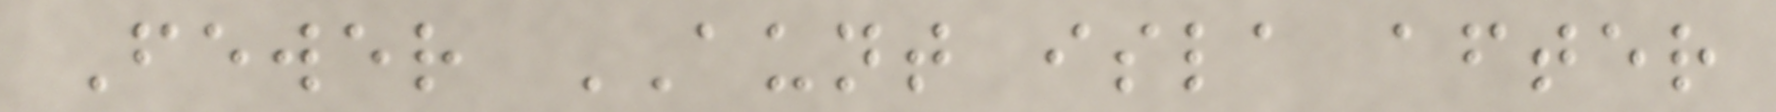Fewer AUNT isla after
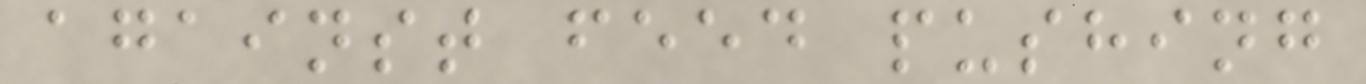against feed pushing
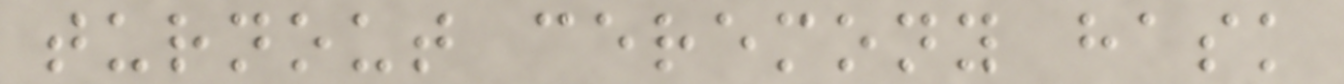turnout ceremony hask
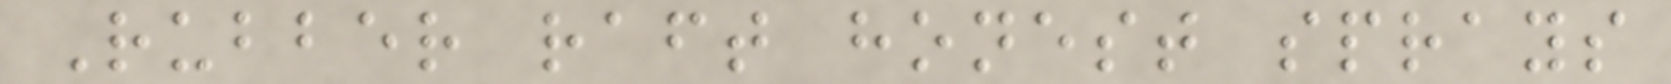Rubber raft honest sprays
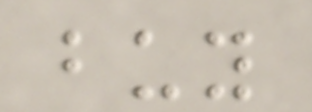buy
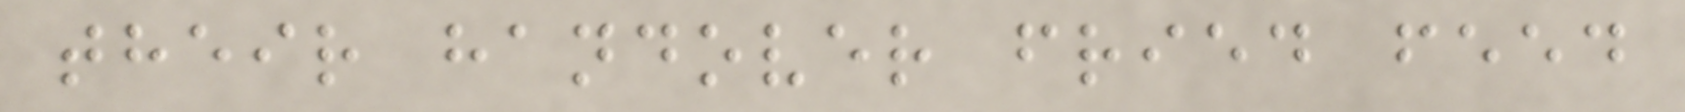their handover fried feed
